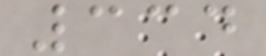334
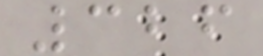326
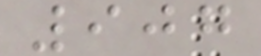907
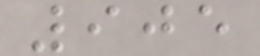905
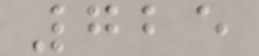725
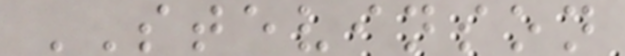STEVINSON
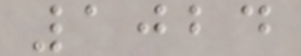1024
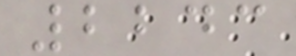2243
